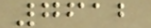7612
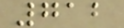712
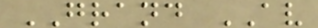GRAND AV
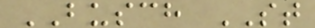BUSCH ST
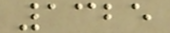1325
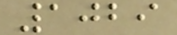1029
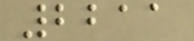2211
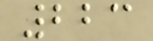223
